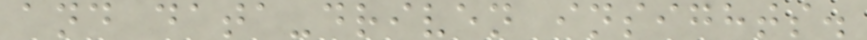and data-driven insights.
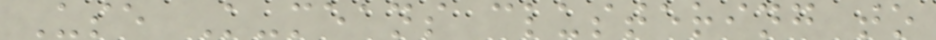Use K-means clustering to
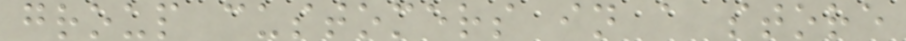group customers in a store
